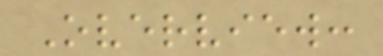Overview:
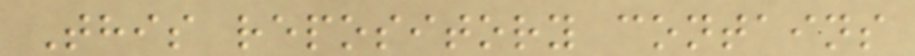This repository contains
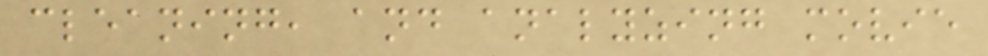cleaning, and analyzing movie
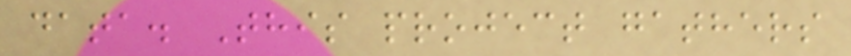data. This project gathers
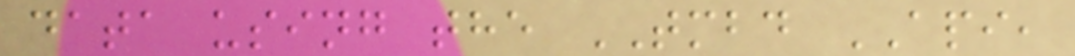data using the TMBD API,
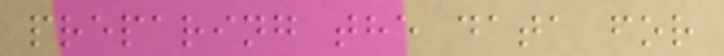preparing the data for
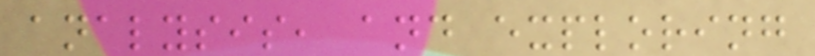analysis, and exploring
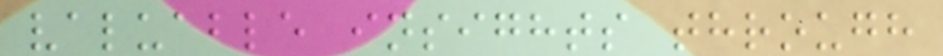valuable insights through
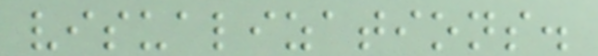visualizations.
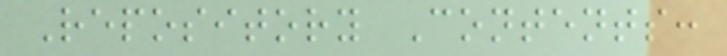Repository Contents:
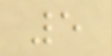5
